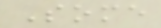Some
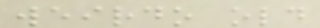weirdo old
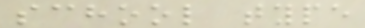school type
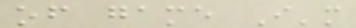of game I'm
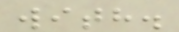with.
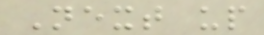Next up
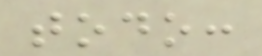todo:
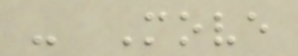- Move
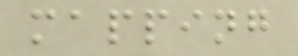mapping
